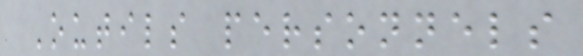Outils personnels
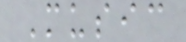Music
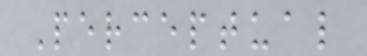Perceptual
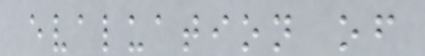evaluation of
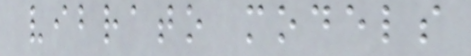vibrato models
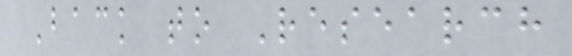Back to Research
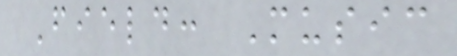Field: Music
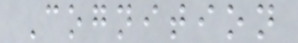Cognition
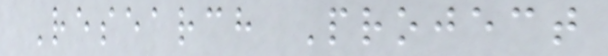Research Project
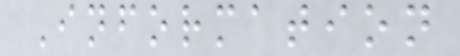Information
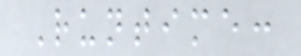Runtime:
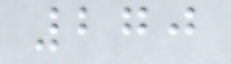270
